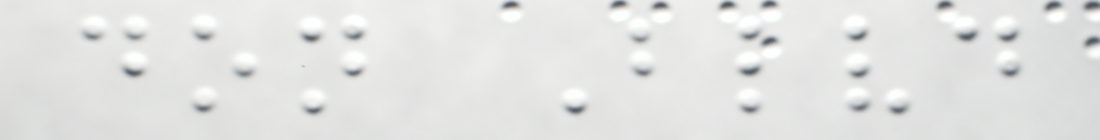don Blvd
